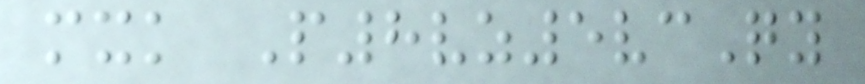mxk P8vz5vcQy
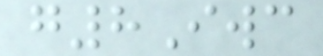g8Iwc
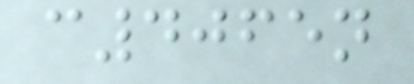c4065n
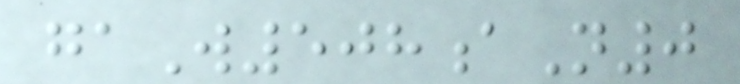gaW508aN0
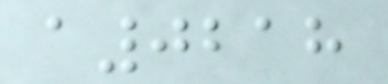a0218
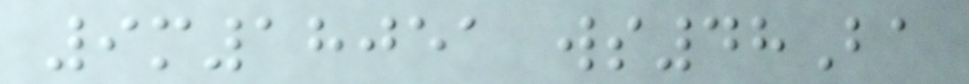9m18051 ws48Ba
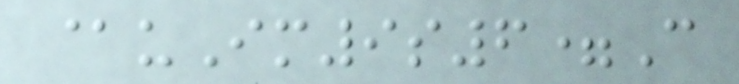@uIm9s6=C
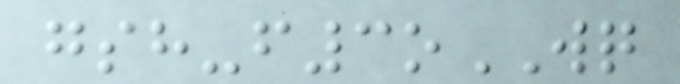gsh-f3oWQ
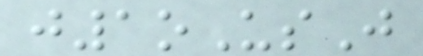j1oUsJ
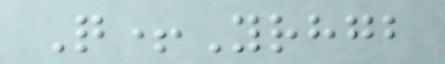Q+Yrhgb
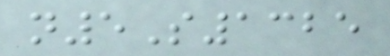n5S1325
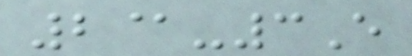2@-3E
